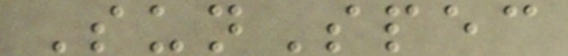SunSpec
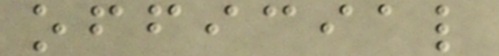official
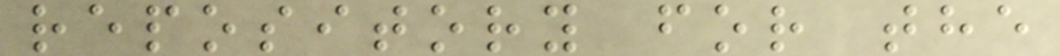repository for the
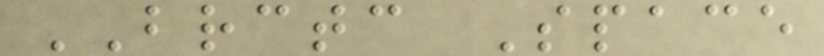BRCTC Space
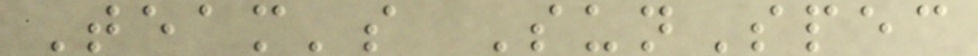Team's SunSpec
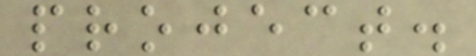project.
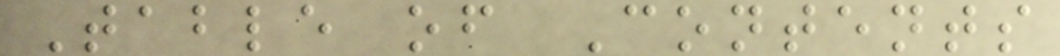Table of Contents
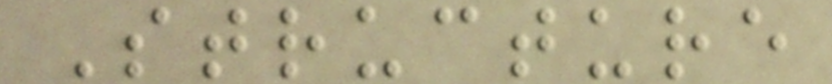Structure
